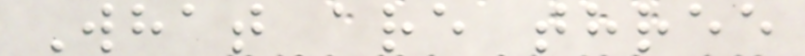What are three
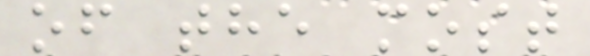of the most
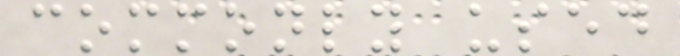commonly used
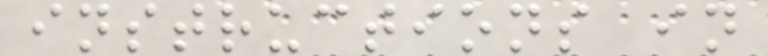instructions in
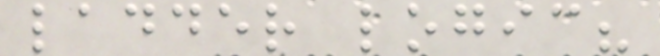ladder logic?
